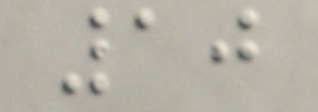10
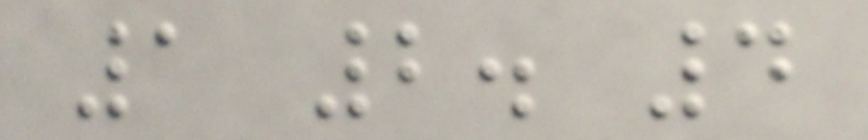1 2. 4
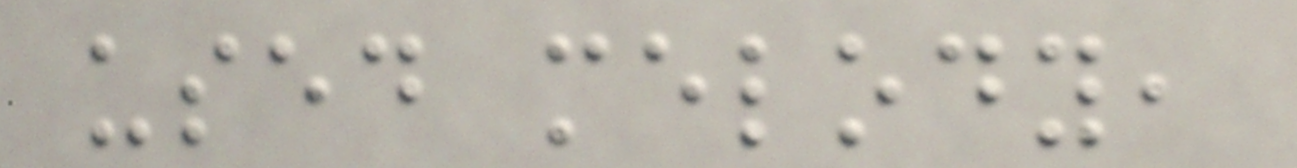used melody,
